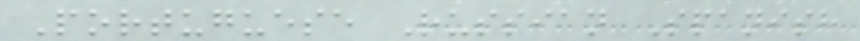Portuguese Russian Spanish
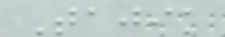Tajik
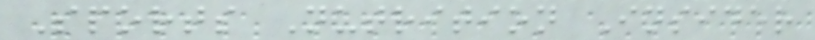Sports Nutrition Insider
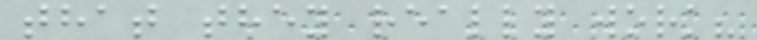that they really work?
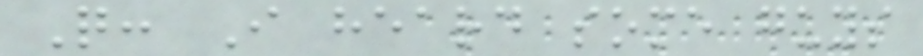Q: I heard some guys
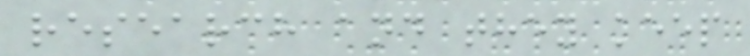research and they keep
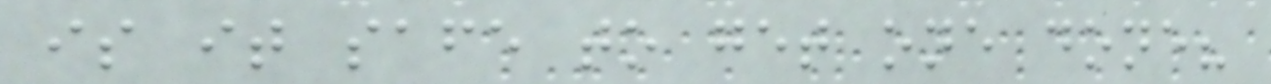is it safe to get one done?
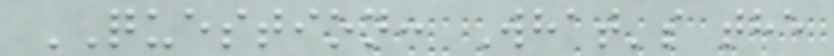QUESTION: What's the
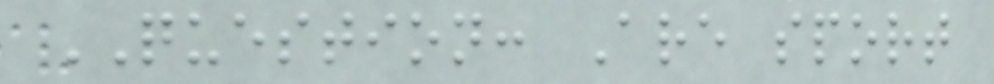QUESTION: Are sport
